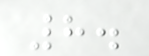8.
